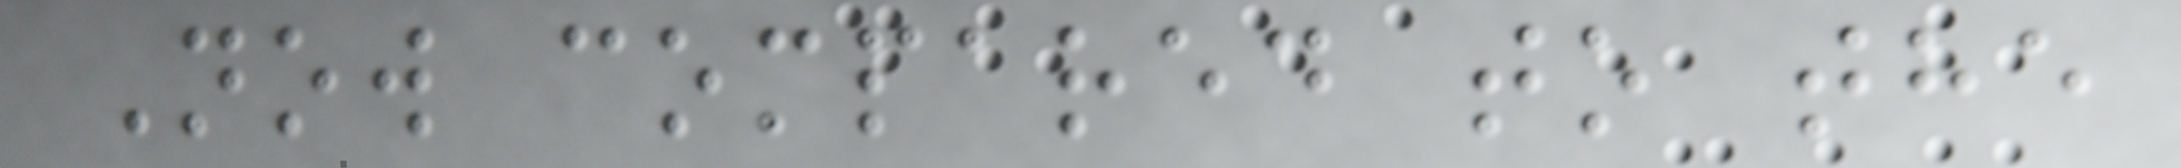Now compared to the
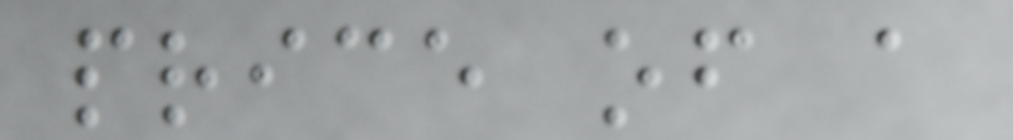price of a
